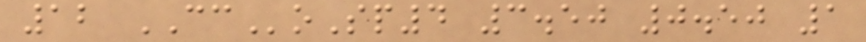12 CCoSp4 3.50 0.50 1
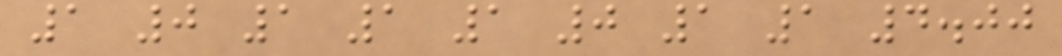1 0 1 1 1 0 1 1 4.00
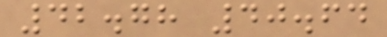42.78 40.64
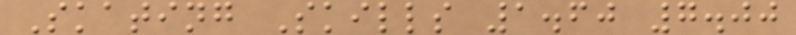Skating Skills 1.60 7.00
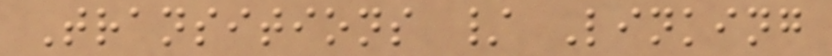Transitions / Linking
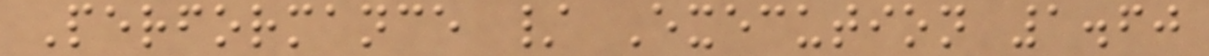Performance / Execution 1.60
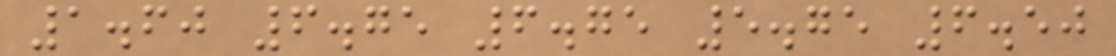1.60 6.75 6.75 5.75 6.50
